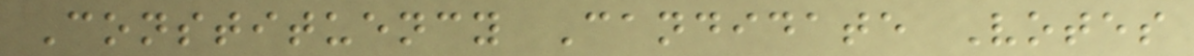Constituency Candidate Votes
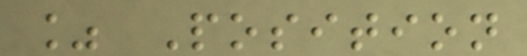% Position
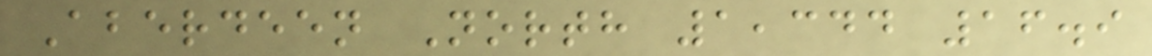Aberdeen North 1,344 16.9
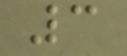3
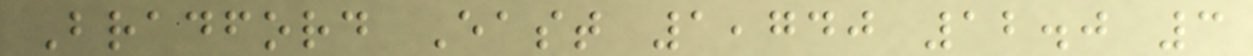Bradford East 1,740 12.0 3
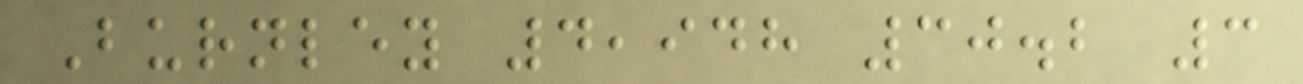Burnley 4,948 30.2 3
